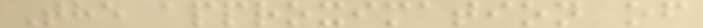The approximation of
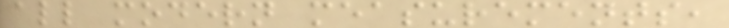all modern measurements,
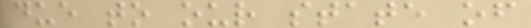due to our state of
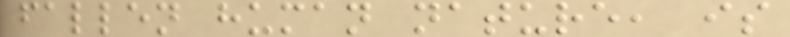fallen human nature, is
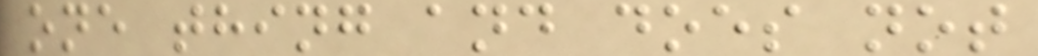one thing and does not
